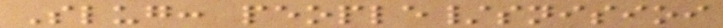Slug: people/snisioi
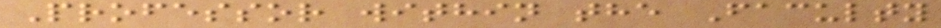Professor within the Faculty
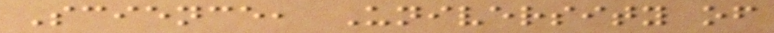Science, University of
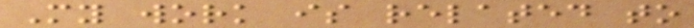My work is related to
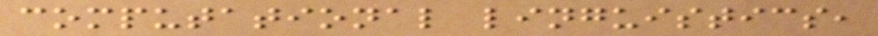computational linguistics,
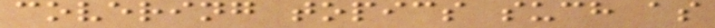covering topics such as
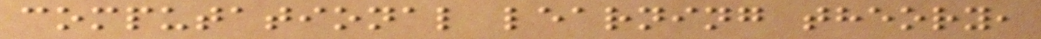computational learning theory,
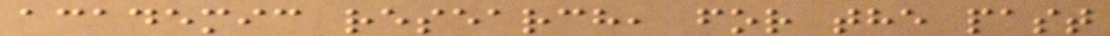academic research, for the past
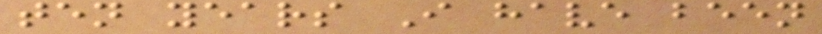ten years I have been
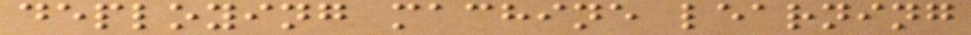deploying machine learning
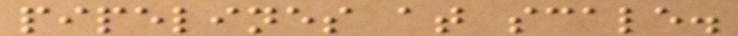pipelines at scale.
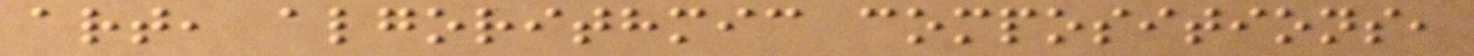art, algorithmic compositions,
